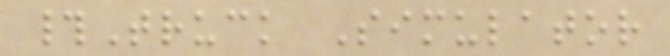#Truck Simulator
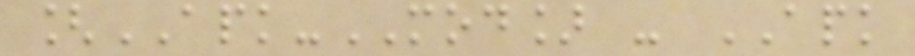[APK-MOD] - APK
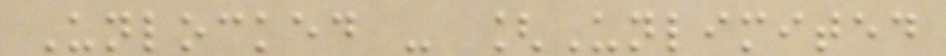Unlocked - [Unlimited
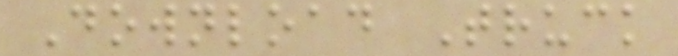Download Truck
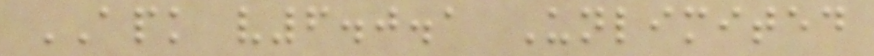APK v6.0.1 Unlimited
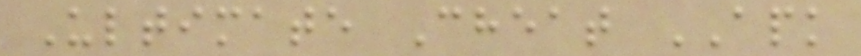Ultimate Cheat APK
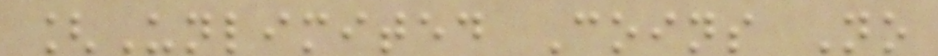[Unlimited Coins No
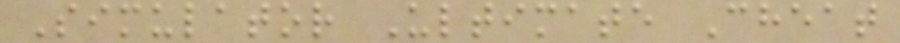Simulator Ultimate Cheat
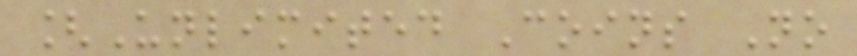[Unlimited Coins No
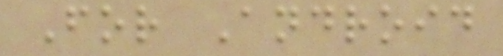For Android
